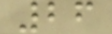26
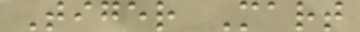Tiger Mart
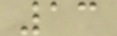13
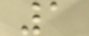1
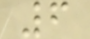6
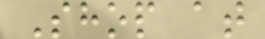Shop at
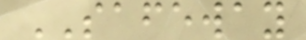SAFEWAY
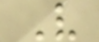V
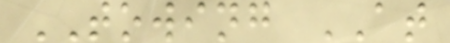TOWING AT
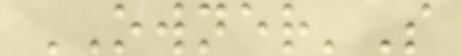OWNER'S
